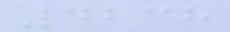4238
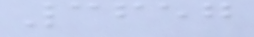3657
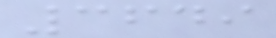3649
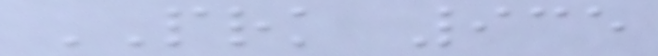PRK 935
